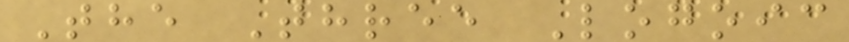The Three Logoic
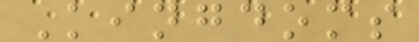Kingdoms
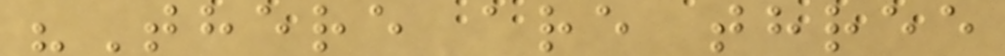"There are three
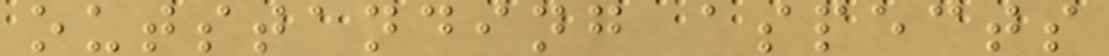outstanding aspects
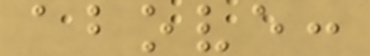above:
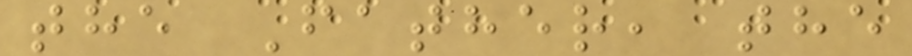the Father, the
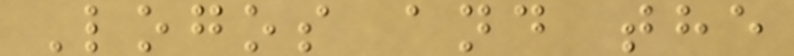Logos and the
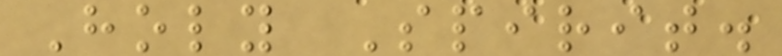Holy Spirit.
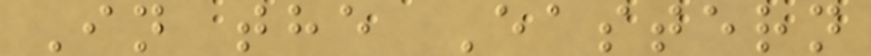In the Eastern
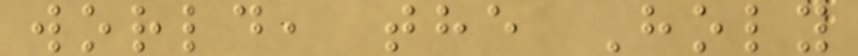world, the Holy
